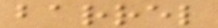barrel
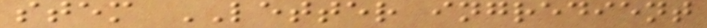stem LETTER ingredient
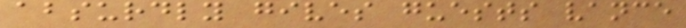absurdly gives guests vance
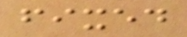fixed
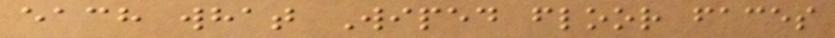each what Wiped floor faces
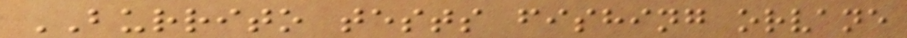BURRITO tests fishing orvane
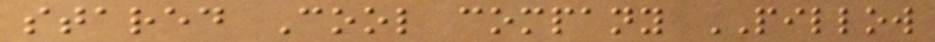stared Cool company PILLOW
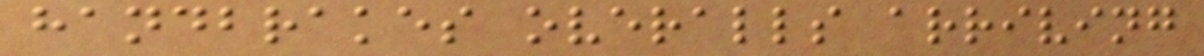handbrakes overalls arriving
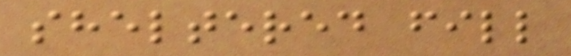sheltered fill
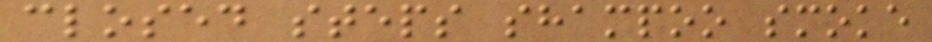closed steps shampoo smoke
